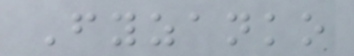Fyzanko
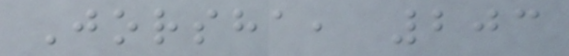Jorsha, 203
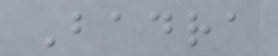Badra
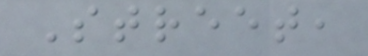Street,
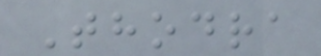Thodra
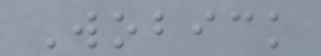Wobick
